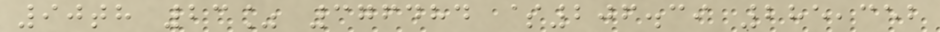90th 23% 376484 $206.39 285,352
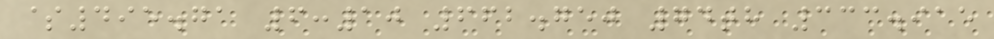$495.71 6:10 662.750 74th 333.915
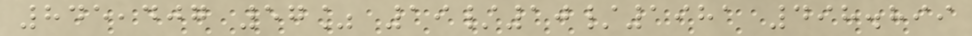845,407 57% 19/10/1981 498.899
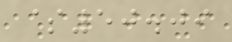$50.09
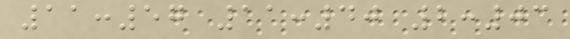11:57 11:40 2:03
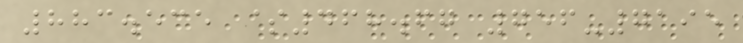883.535 $468.67 756-7195
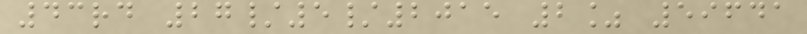43rd 27/5/2015 2% 59641
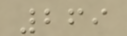269
